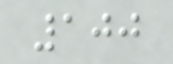100
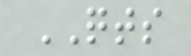QTS
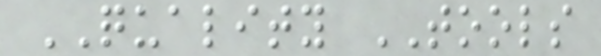QUALITY TOOLS
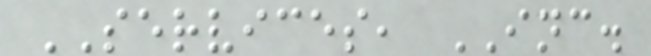SERVICES, INC.
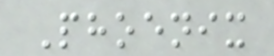Phoenix
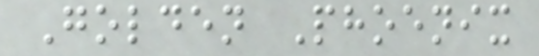Golden Phoenix
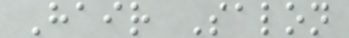Hair Salon
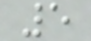5
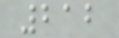212
